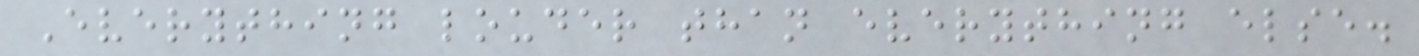Everything louder than everything else.
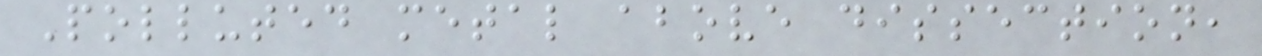Polluted metal above dissection,
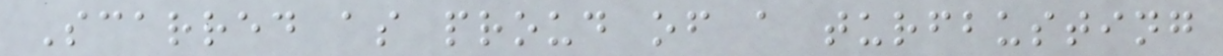Scarred as proud of a turfbusting
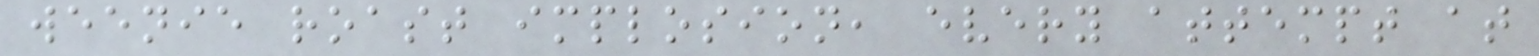weenie roast implosion, every attempt at
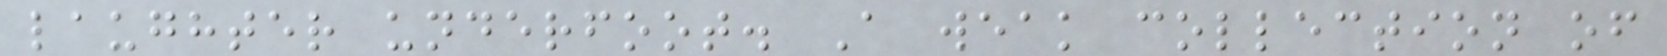laughter underfoot. A weak collection of
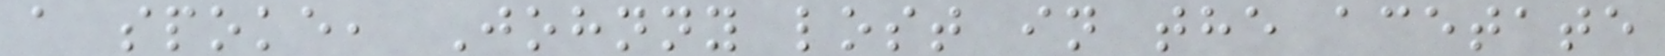a spoke, Johnny lost in the acetate
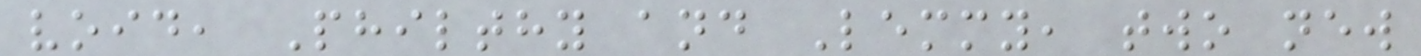void, Philthy and Lemmy, two new
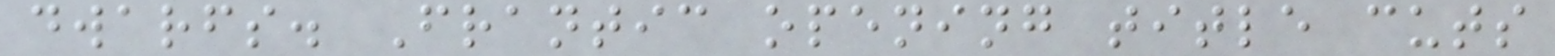dwarfs. Frantic opening title cuts
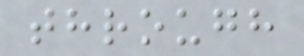through
